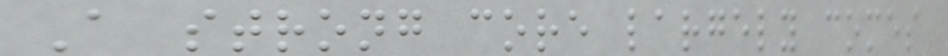A strong core largely comes
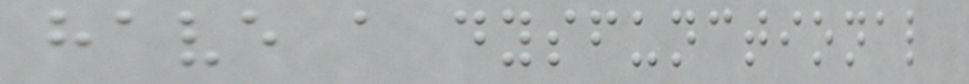have a dysfunctional
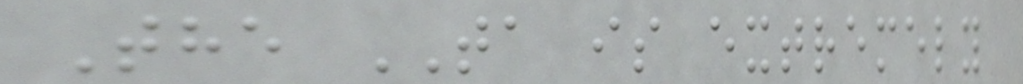The TA is extremely
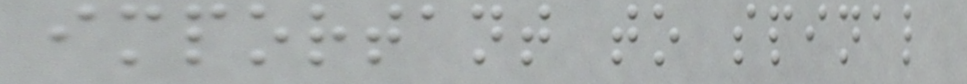important to spinal
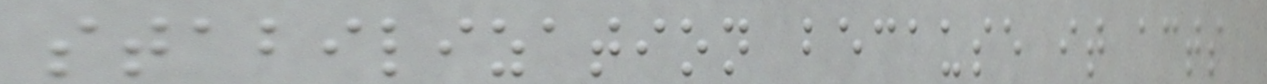stabilization because it acts
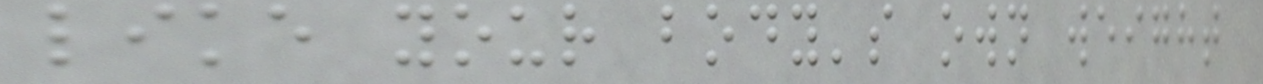like your body's own weight
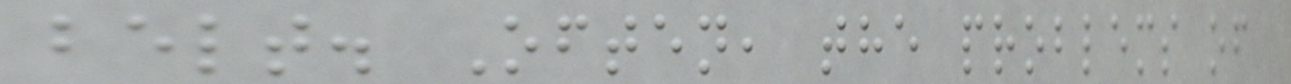belt. Often, the problems of
